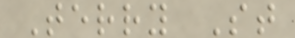Terry St
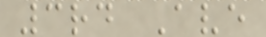3rd Ave
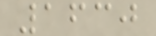1630
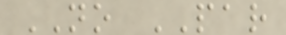NO PAR
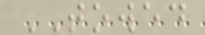TOWED
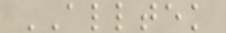ALLTEK
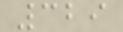329
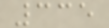335
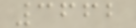3662
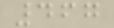467
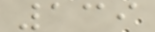139
